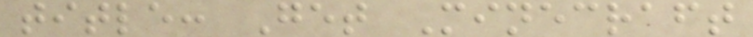title: Get Minecraft
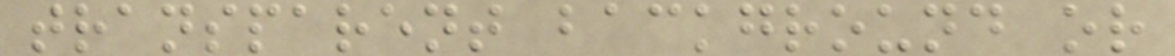transparent background or
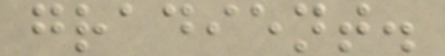gradient.
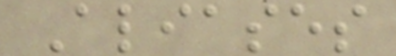Aliases
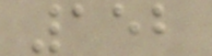152
